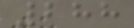288
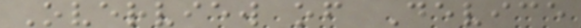Overview of Device
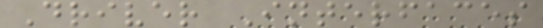Driver Interfaces
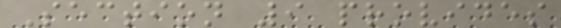Section 9 provides
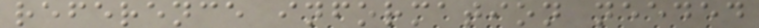reference information needed
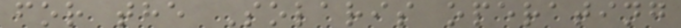for the Solaris operating
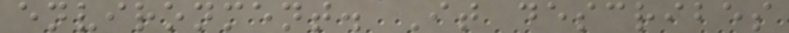environment. It describes
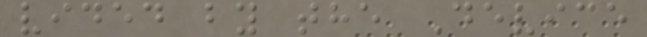vided by the Device
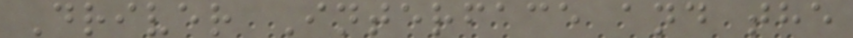Driver Interface and the
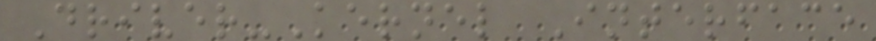Driver-Kernel Interface
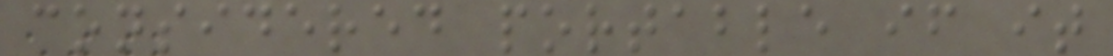considered portable if it
